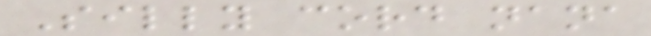Silly cord nana
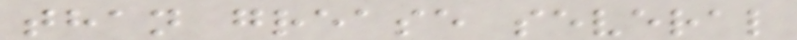than grease several
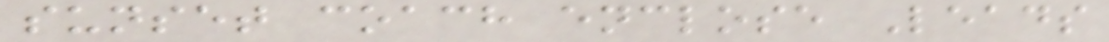sunset coach enclose Leads
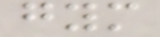gym
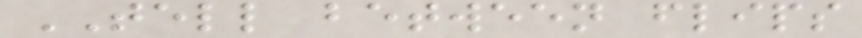TELL between flips
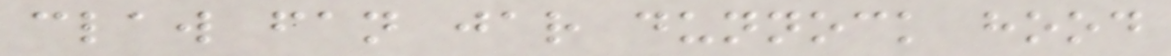claw fan jar dunnock hood
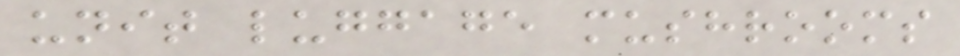unit luggage mushrooms
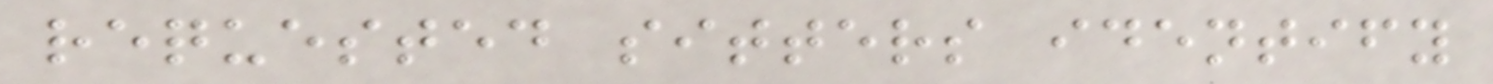requested sitters identify
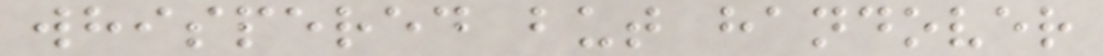whispered but handover
